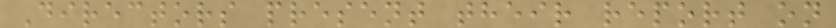Directors present their report on
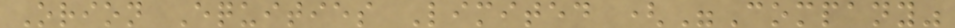Orion Equities Limited ("Company"
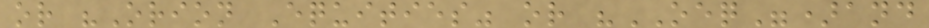or "Orion Equities" or "OEQ")and
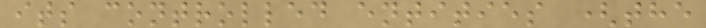its controlled entities (the
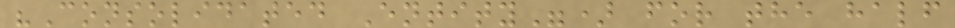"Consolidated Entity") for the half
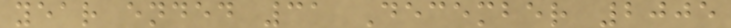year ended 31 December 2005
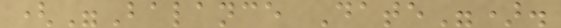("Balance Date").
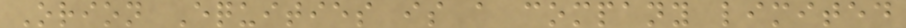Orion Equities is a company limited
